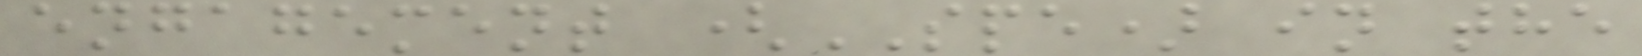engagement (SPE) in the
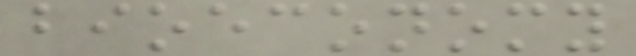bioeconomy
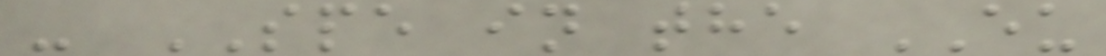- SPE in the EU
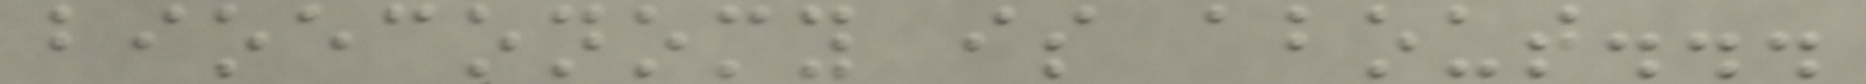bioeconomy is about...
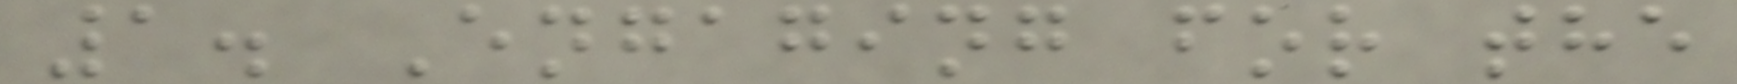1. Engaging for the
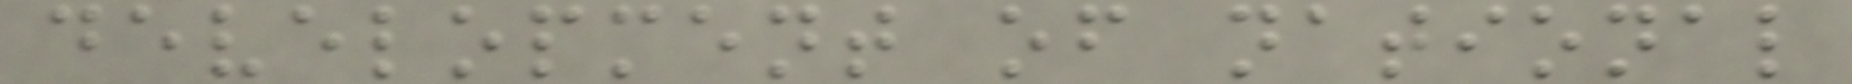development of national
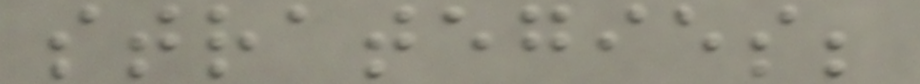strategies;
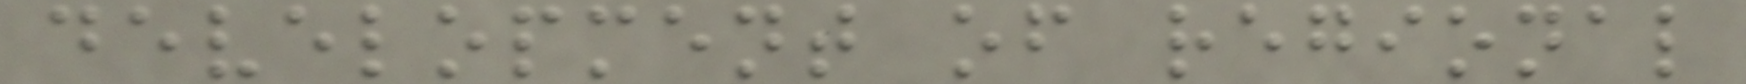development of regional
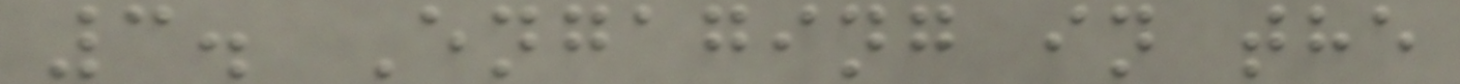3. Engaging in the
